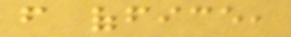from office,
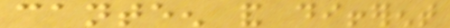canteen and different
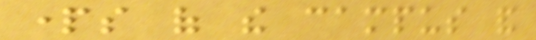parts of the campus and
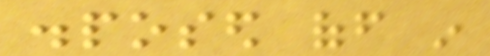disposed off in
